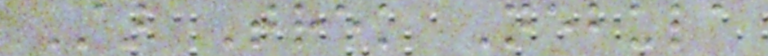Star Trek Nebula
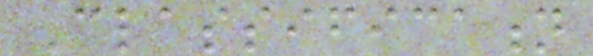Classification
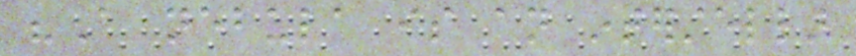"A nebula is an interstellar
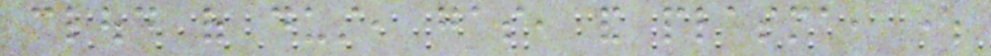cloud of dust, gas, and plasma, where
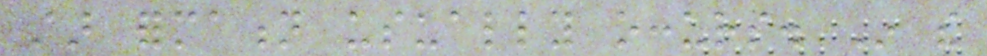star formation usually occurs. In the
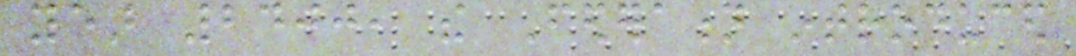year 2400, the Federation introduced
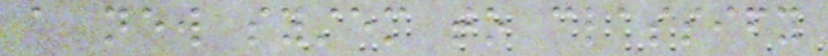a new system to classify
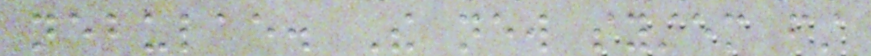nebulae. The new system first
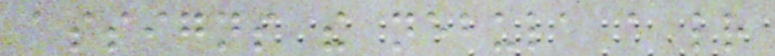assigns the nebula a letter
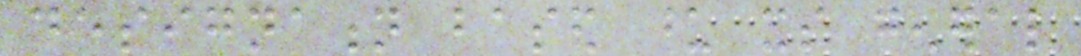designation based upon its general
